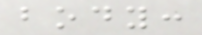body:
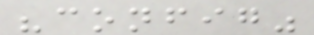"config"
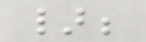};
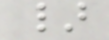}
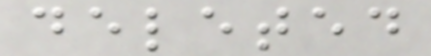deleted
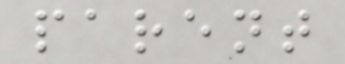parent
